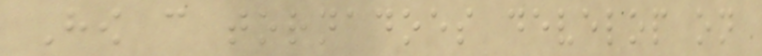How can tornadoes develop on
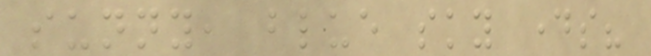sunny, blue sky days?
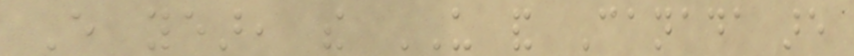Every year, the US and Canada are
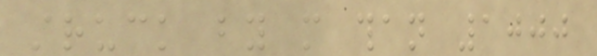struck by more than 1000
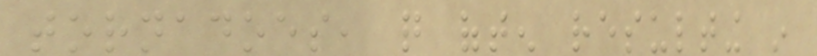tornadoes, quite often resulting in
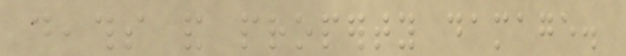deaths and property damage.
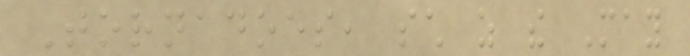Tornadoes, such as the May
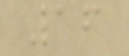16
